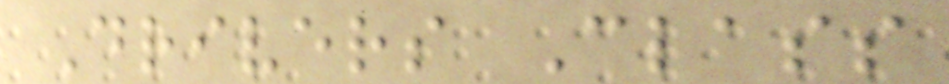Drivers Class
